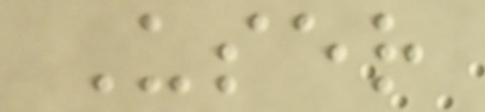User
